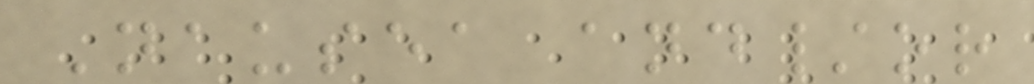Nausea and/or
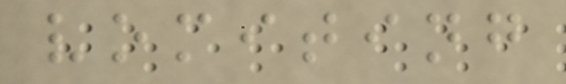vomiting
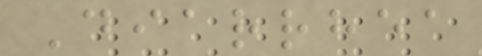Diarrhea
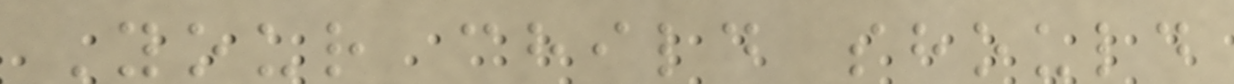Your child should
